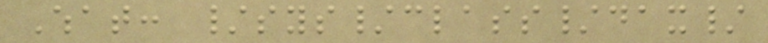What: /sys/class/dax/
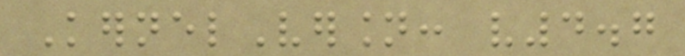KernelVersion: v4.7
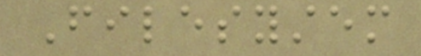Filesystem
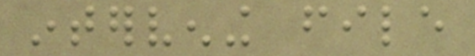intervening file
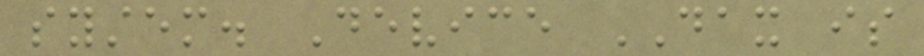system. Device DAX is
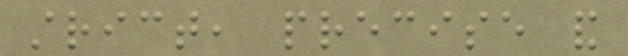strict, precise and
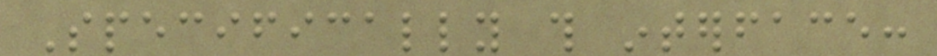Specifically this interface:
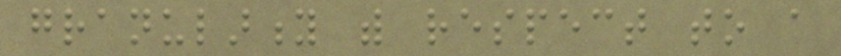granularity with respect to a
